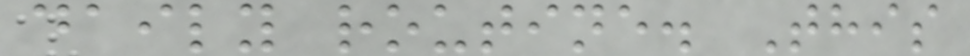daily routine. This
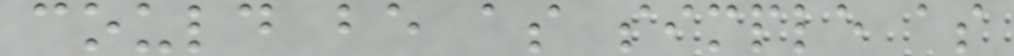could be as simple as
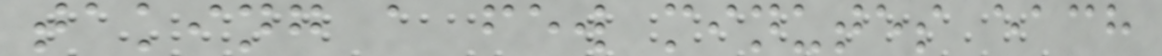taking a few minutes each
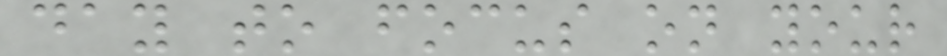day to focus on your
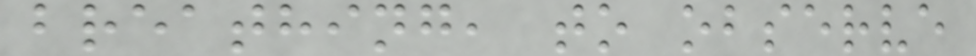breathing, to observe
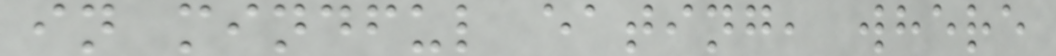in mindful eating, where
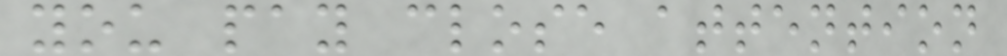you pay close attention
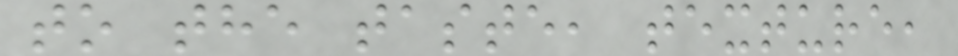to the taste, texture,
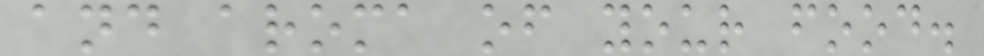and aroma of your food.
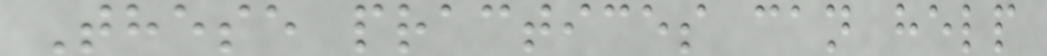These practices can help
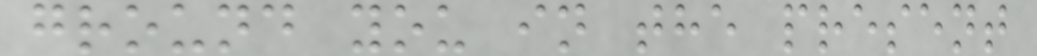ground you in the present
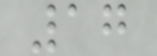17
